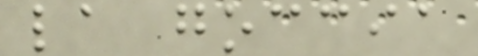la goccia
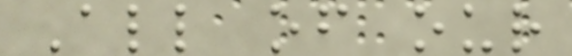All of our
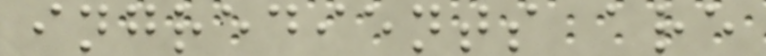ingredients are
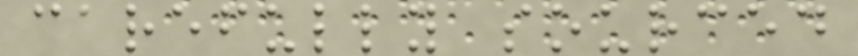carefully sourced
